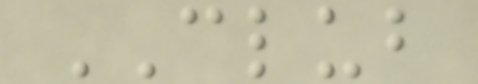CLUB
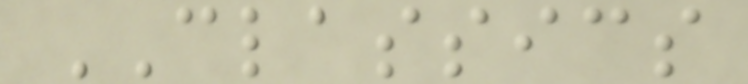CLASSICS
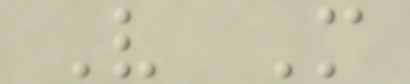V M
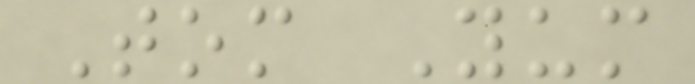Tom Yum
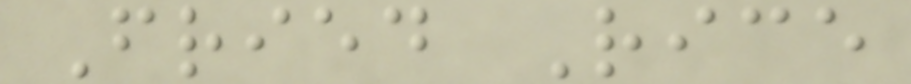Fried Rice
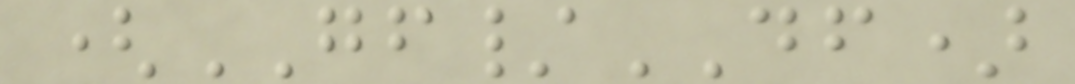(GF/DF)
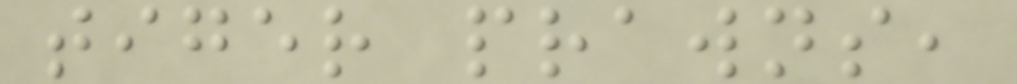tiger prawns,
